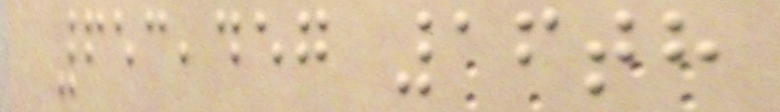653,457 16th
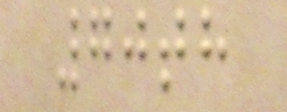70th
